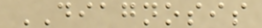DIAGNOSIS
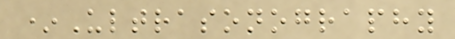*Ultrasonography
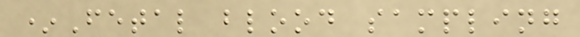*Fetal blood sampling
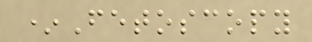*Fetoscopy
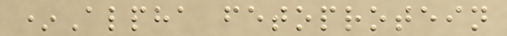*Alpha fetoprotein
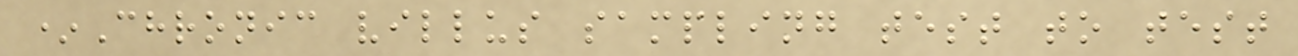*Chronic villus sampling test to test
